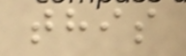this
